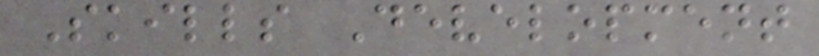Skills Development
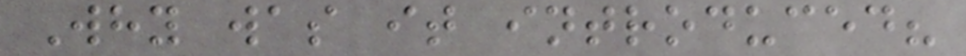Why was it introduced?
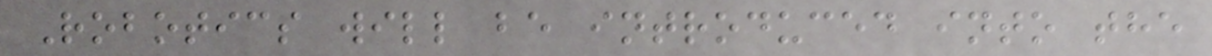Robotics will be introduced into the
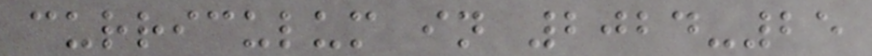curriculum in 2024-25
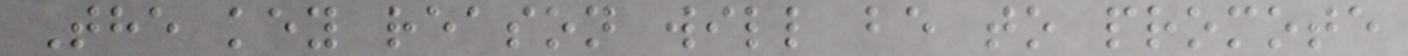The key reason will be to promote
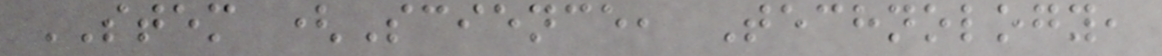STEM (Science, Technology,
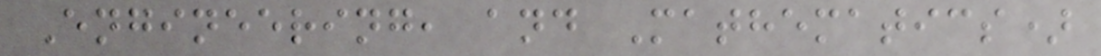Engineering, and Mathematics)
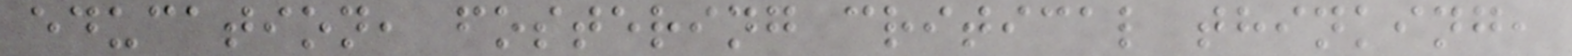education, fostering critical thinking,
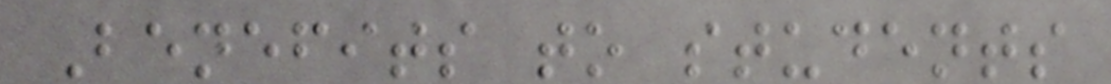Benefits to students
